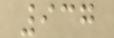937
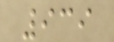939
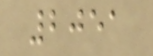2051
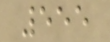555
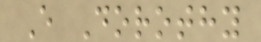E Dorothy
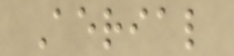Aerial
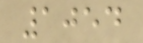1054
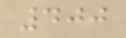400
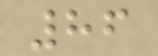86
